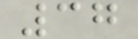37
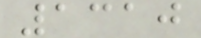1310
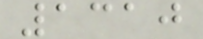1310
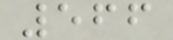566
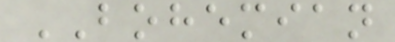BOHEMIAN
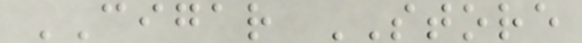CIGAR STORE
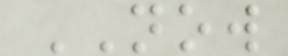NOW
